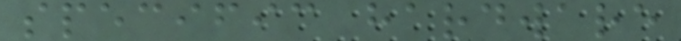specific hardware
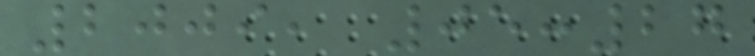2009, 05:27
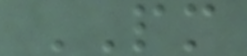PM
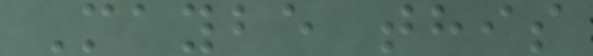Maybe this
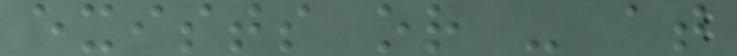exists or - at
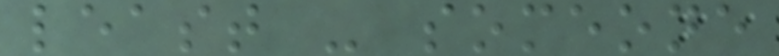least - someone
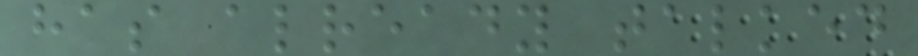has already talked
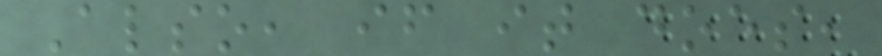Also, if it does,
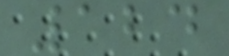124
